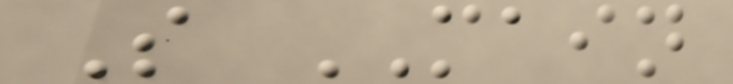S MAIN
